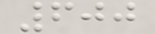600
